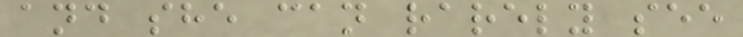and she can rarely see
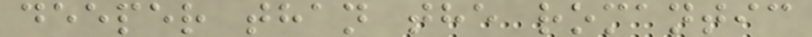deeper than the romantic
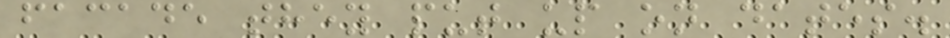facade they put up on dates.
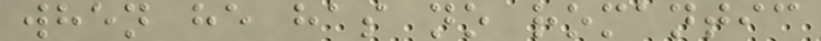when he has no romantic
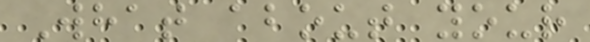What about your
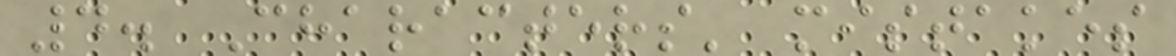4. Characters' mistakes
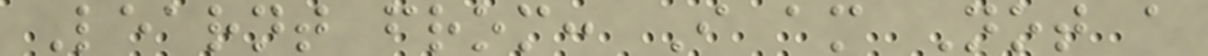Learnt from: I am Not a
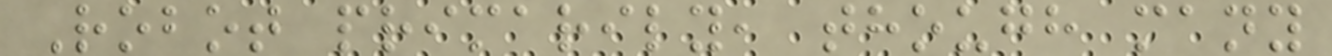Robot primarily, though many
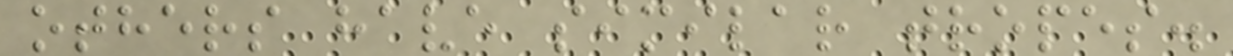others have similar tropes.
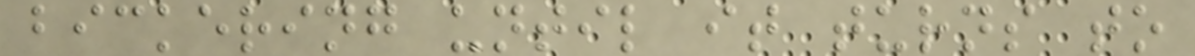bickering until it turns to
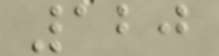120
